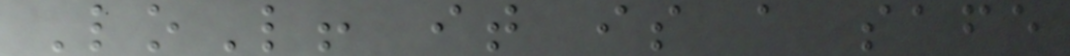LoL! it is a safe
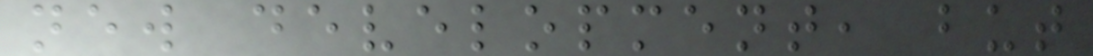new development, but
